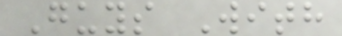Guys With
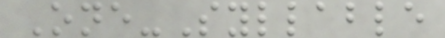One-Syllable
